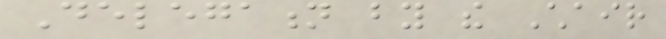Delegation by the Chair
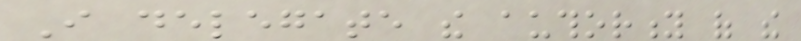I delegate the authority of the
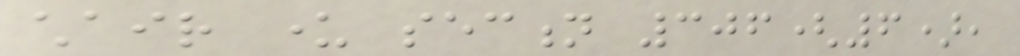chair under section 306(6),
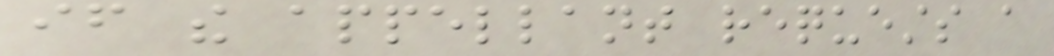if the appellant requests a
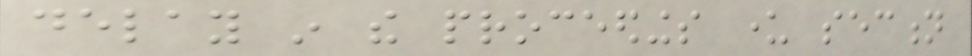delay in the proceedings under section
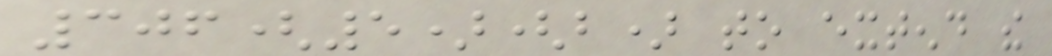306(5)(b) to extend the
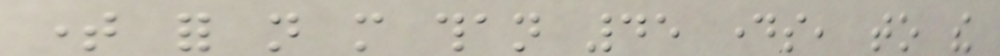time for not more than 45 days, to the
